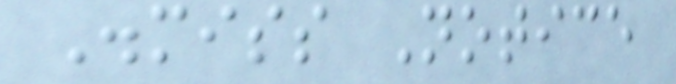Dismiss Notice
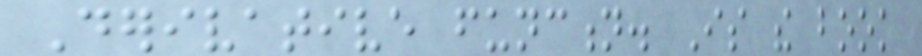Derivative function. Is the book
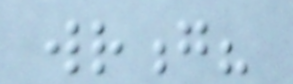wrong?
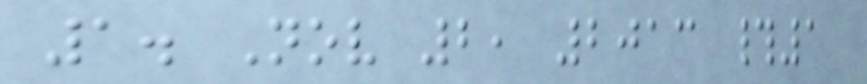1. Nov 2, 2013 #1
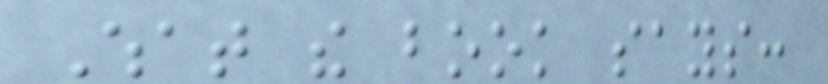What the book says:
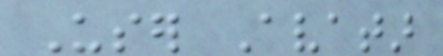User Avatar
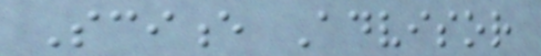Science Advisor
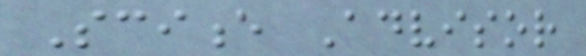Science Advisor
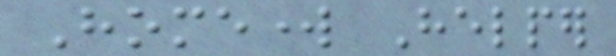Homework Helper
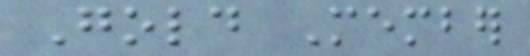Gold Member
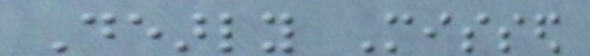Dearly Missed
